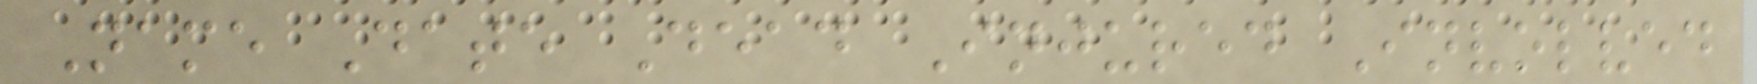Name Date Dead Injured Involved
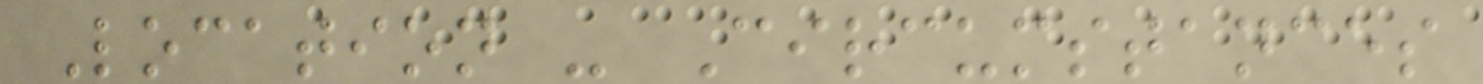Location - Circumstances
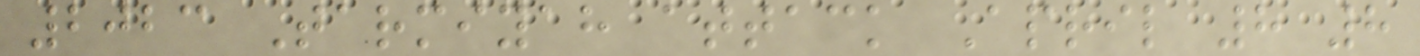2023 Tarmiyah attack April 8 8
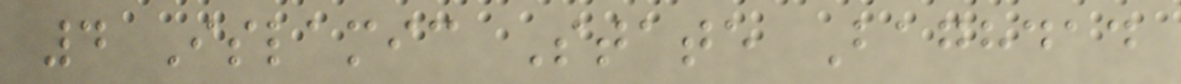4 Islamic State Baghdad
